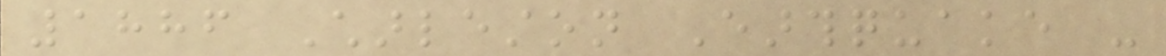1886 Charleston Earthquake -
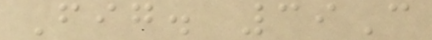Fig. 39C
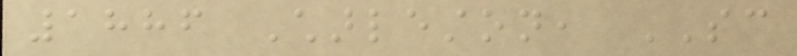1886 Charleston, SC
